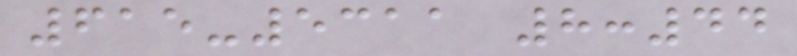615-5311 8:44
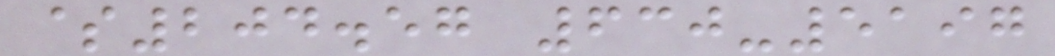$204.57 630-5197
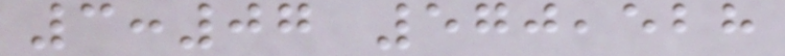3:07 570,528
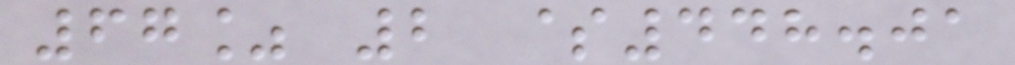67% 2 $448.01
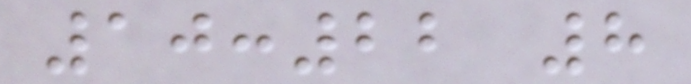10:22 8
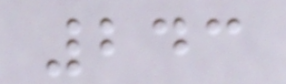243
